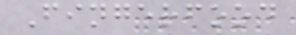Fingerfood
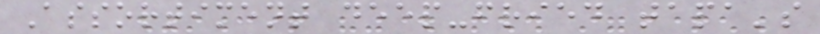Assortiment deep-fried tapa's
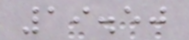19.50
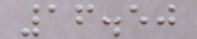16.50
